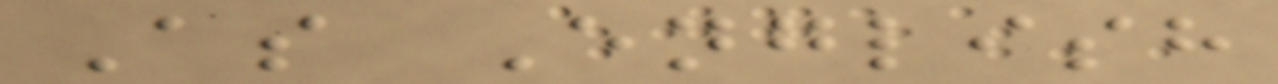As English
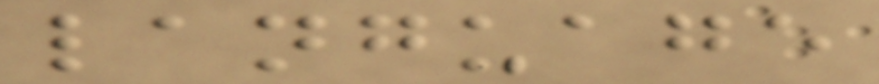language
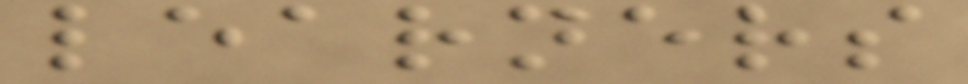learners
